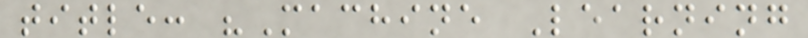title: "Machine Learning
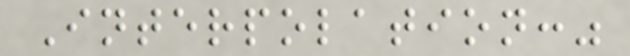Interpolation:"
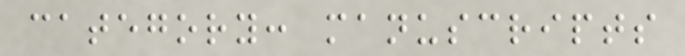category: manuscripts
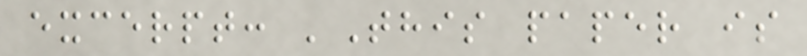excerpt: 'This paper is
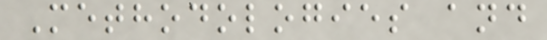Methodologies and
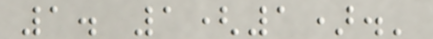1. 1(1).'
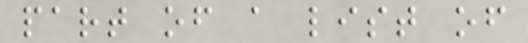part of a list of
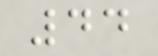44
